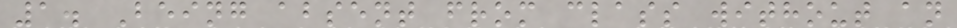1. Being absent from class without an
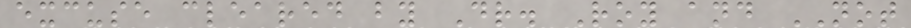excuse cleared by Dr. Roy and NOT
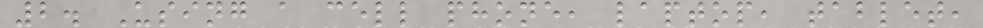2. Using a cell phone, laptop, tablet,
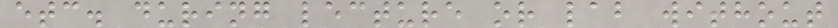etc. during lecture or lab without
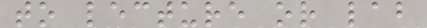to lecture or lab
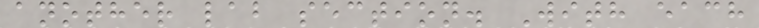another lab section. With each
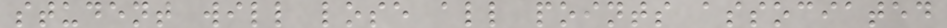student will lose all points associated
